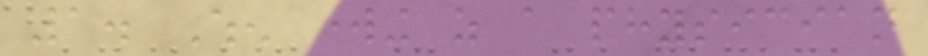1. When working as a physician
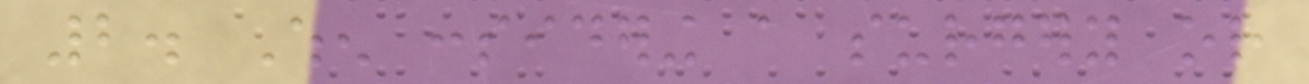2. When considering a surgery or
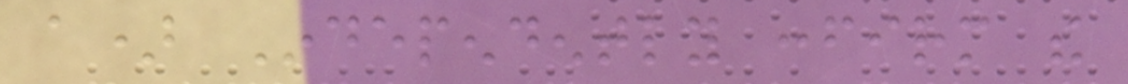a) Independently confirm the
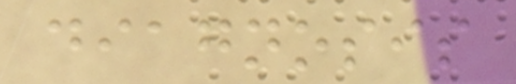diagnosis
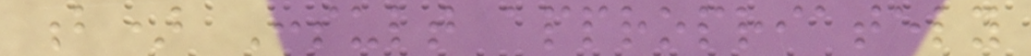b) Consult appropriately
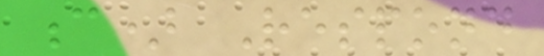c) Respond
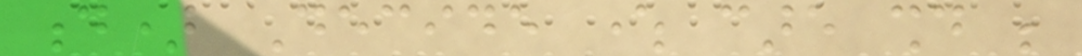d) Decide where care should be
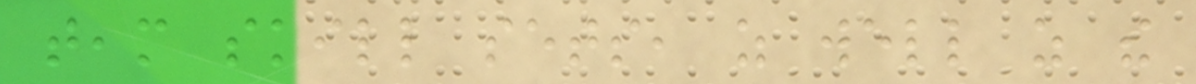team skill sets, as well as the
